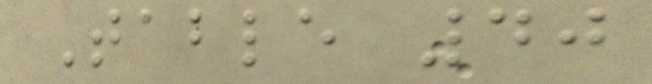Table 40
